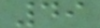49
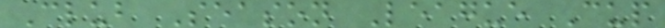Club Season League Cup
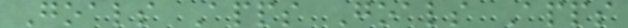Goals Apps Goals Apps
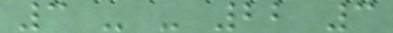3 - - 22 3
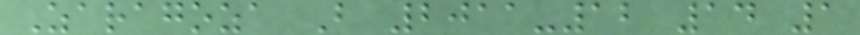Zaragoza B 2011-12 14 1
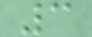3
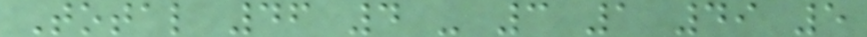Total 46 4 - 3 1 49 5
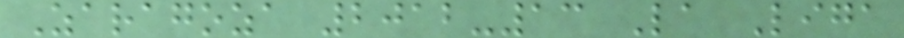Zaragoza 2012-13 La Liga
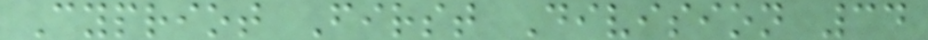Cypriot First Division 34
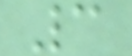3
